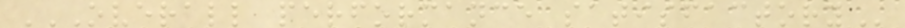OVERALL PERFORMANCE SATISFACTORY
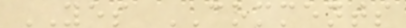YES COMMENTS
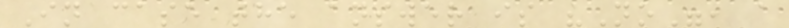In case the answer is "No", a
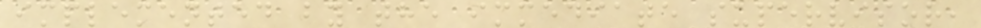implemented by the immediate supervisor,
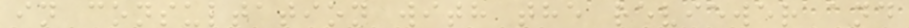in consultation with the reviewer and
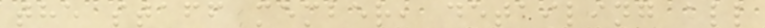the staff member, detailing all
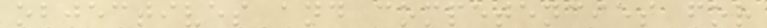objectives and competencies for
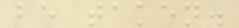be taken.
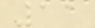11
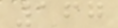167
